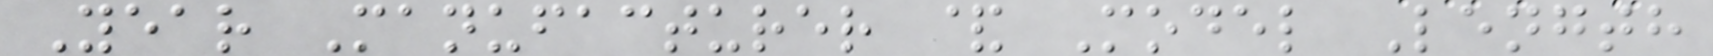Year Manufacturer & Model Length
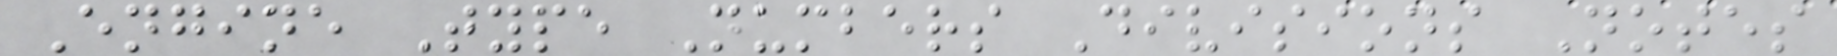Engine Type Numbers Divisions Notes
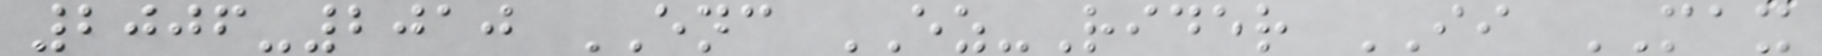2006-2010 ENC EZ-Rider II MAX
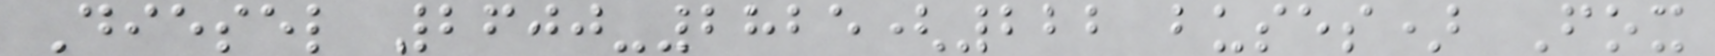Diesel 2600-2825(222 buses) Fox
